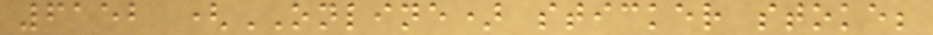6152 (ONLINE) sticker stoke;
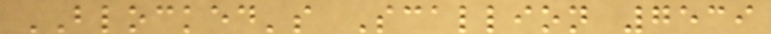BLOCKED's Scallion 7539
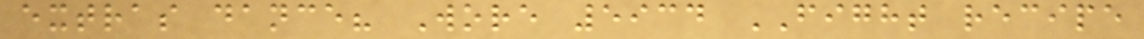extras dance? Wore 5934 FIGHT recipe
